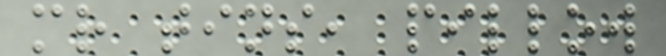mr tins, pillow
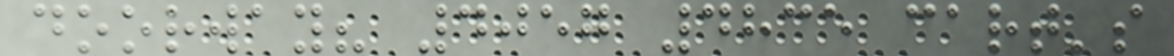doorway? 4057 4835 cart's
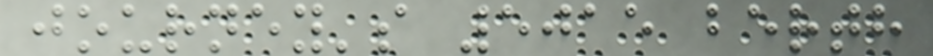journey's 5015 berth
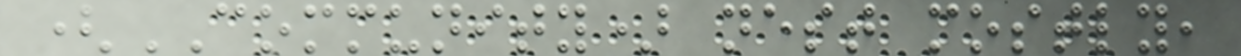(COMMUNITY) nest mostly,
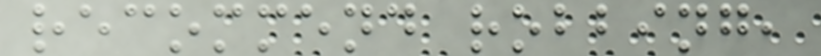recommend robbing,
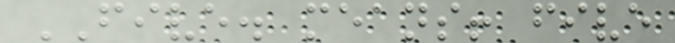FIVE. means! five
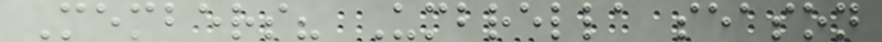Members? Umbrella season
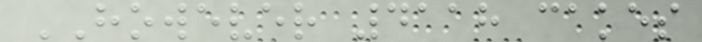HOWEVER 4118 cakes
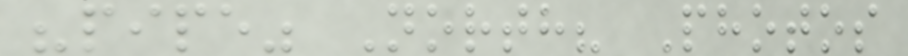"pipe" North? Photos
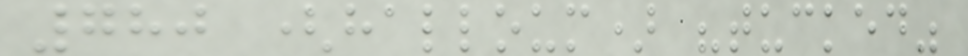780 (halloum) "tucked"
